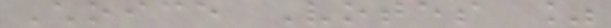Choice Votes %
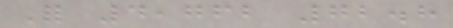For 4,762 72.8
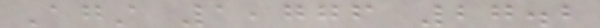Against 1,776 27.2
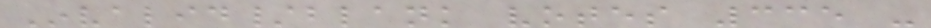Invalid/blank votes 335 -
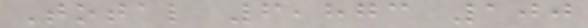Total 6,873 100
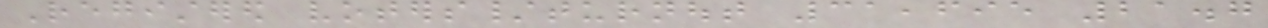Registered voters/turnout 31,695 21.7
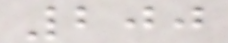200
